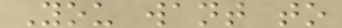You want to
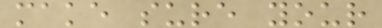make sure your
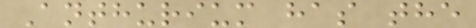Anthurium has the
